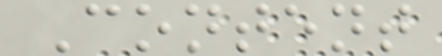Content
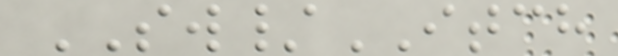SW/ITCH
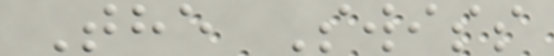The Swiss
